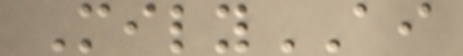MilyAI
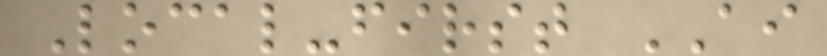Local-first AI
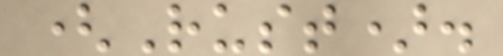(Rust).
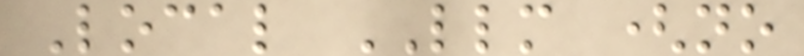Local LLM (no
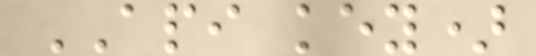API key)
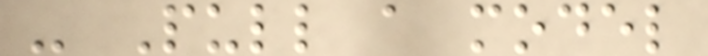- Pull a model
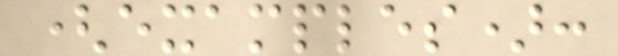(examples):
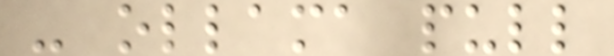- ollama pull
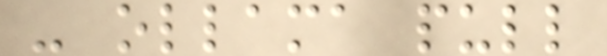- ollama pull
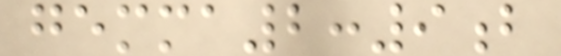gemma2:9b
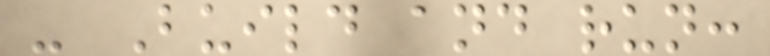- Build and run:
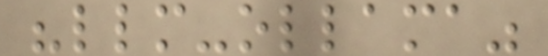"llm-ollama"
